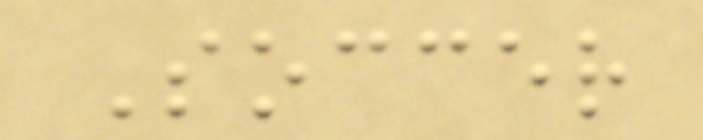Soccer
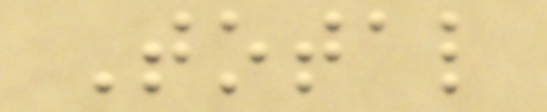Total
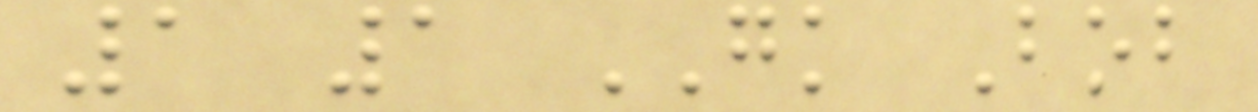1 1 GK Bob
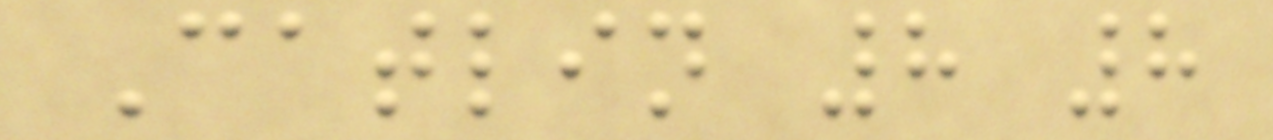Catlin 8 8
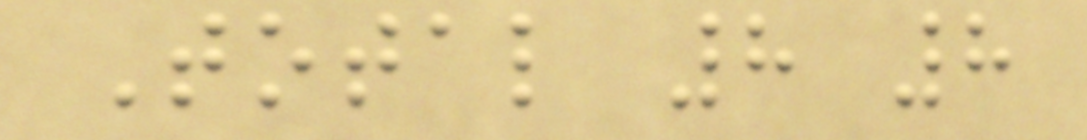Total 8 8
